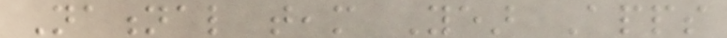National team Year Apps
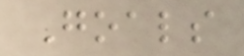Goals
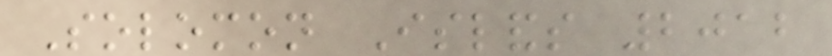Solomon Islands 2012
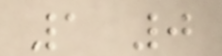1 0
